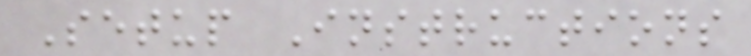Setup Instructions
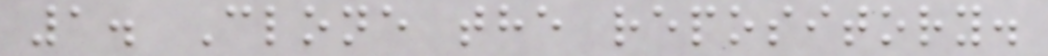1. Clone the repository.
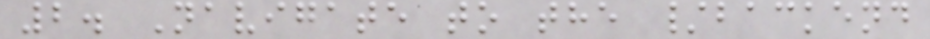2. Navigate to the /backend
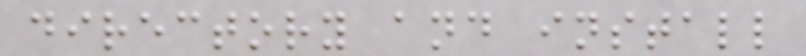directory and install
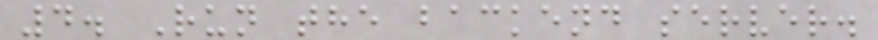4. Run the backend server.
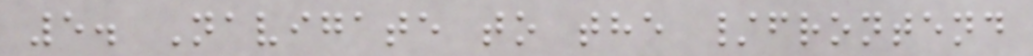5. Navigate to the /frontend
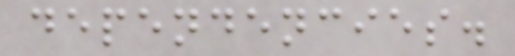dependencies.
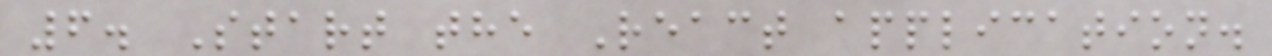6. Start the React application.
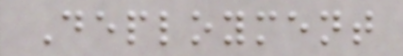Deployment
